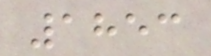1853
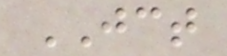JCT
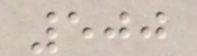500
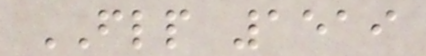FLP 1519
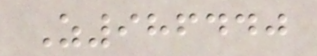Z986440
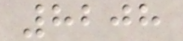8208
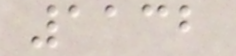1132
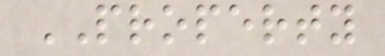PROPERTY
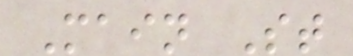Main St
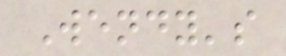Wendy's
